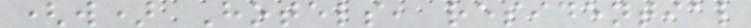(w) Hotels, residential
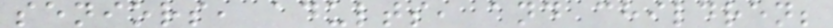seniors, adults, and children;
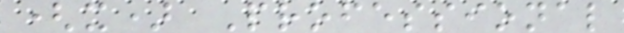(x) Professional
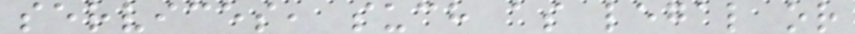services, such as legal or
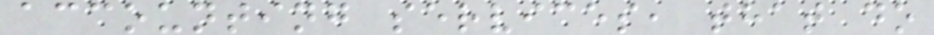accounting services, that do
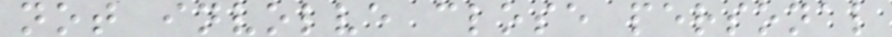not involve close personal
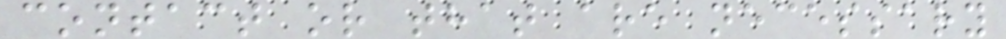contact or that are necessary
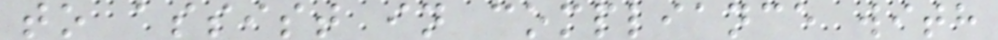to assist in compliance with
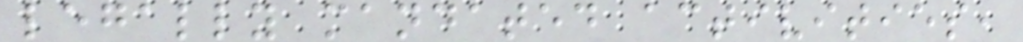legally mandated activities,
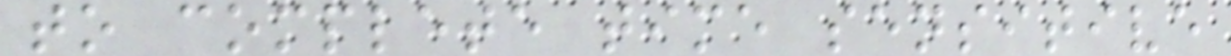to complete time sensitive
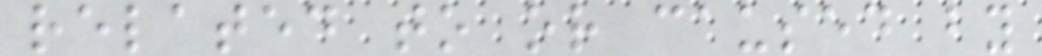related to or caused by
